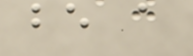be a
